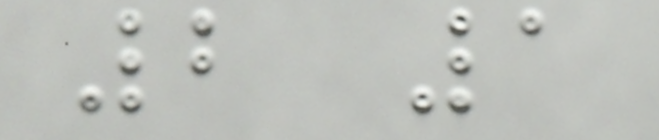2 1
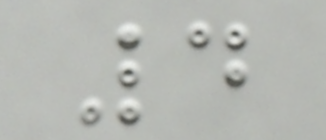4
